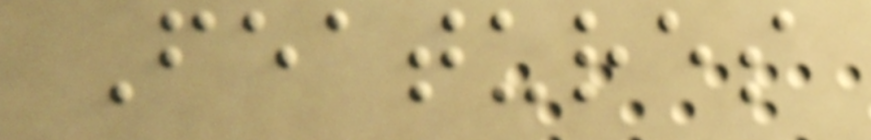Features
